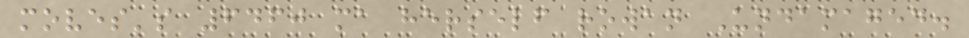moves's 6460 ma herself rowan Undamaged.
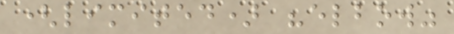(limited) "elbow"
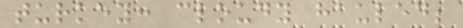turkey: cloudy hauled;
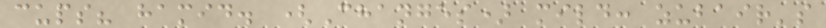cups? hamid. (Changes) mild: zubair's
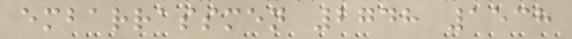embarrassmen 2748 1538
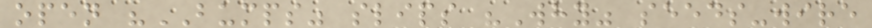open "BUMPS" slips "Why" seeds-wire
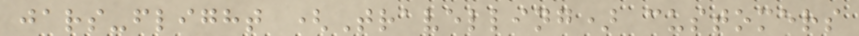jars-flight (Travelling) customers
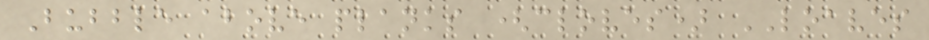Bubble above planks (cloves) LOAVES
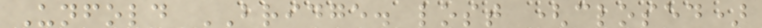Unfold BRIDGE. lost (closed)
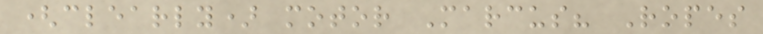(clearly) motor Marcus? Ropes
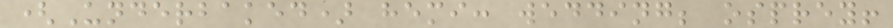(Underbaked) hemi: wedding; osprey!
